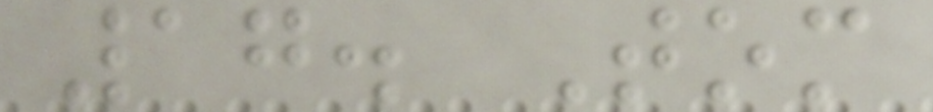17. Tom
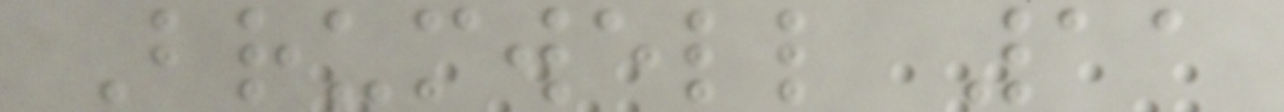Brumwell 11
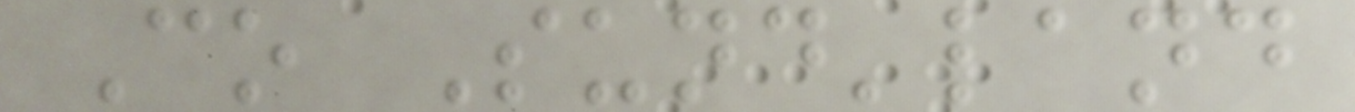Co Sund'land
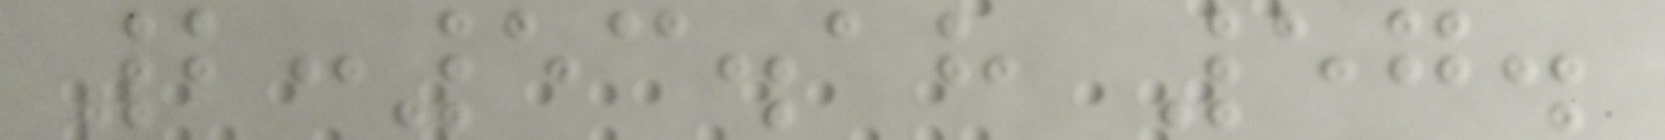2:53.18 57.
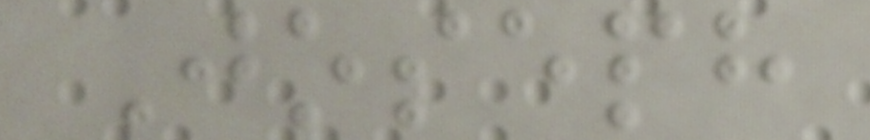Joseph
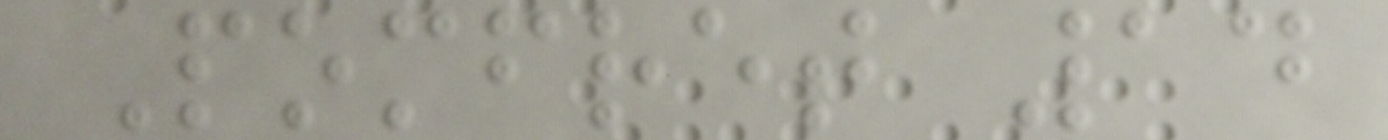Pomfret 14
